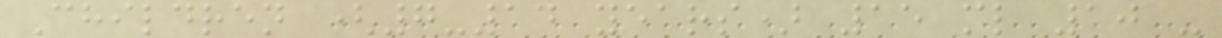Children (7-14 years) 15 ml 10 -
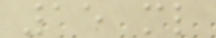15 ml
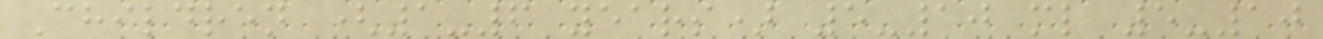Children (1-6 years) 5-10 ml 5-10
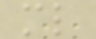ml
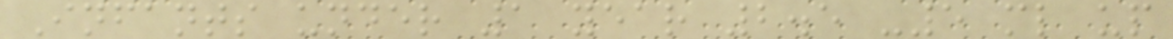Infants under 1 year 2.5 -5 ml up
